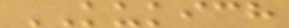KUKICH
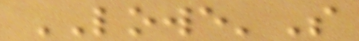LOWE'S
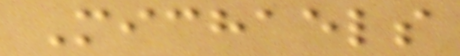Michaels
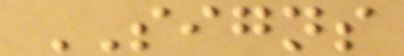SIGNS
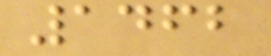1462
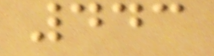443
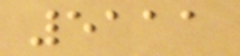5111
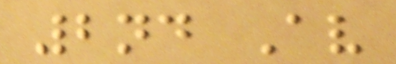2nd Av
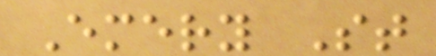Emery St
